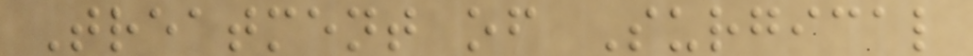Treatment of Surgical
